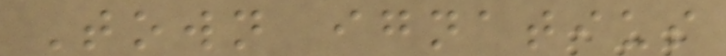Town ignatius
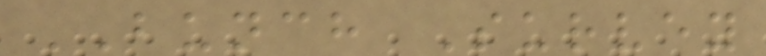BUNCH Survey
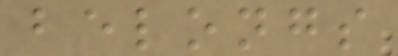belongs
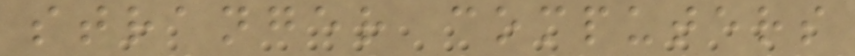stranger computers
